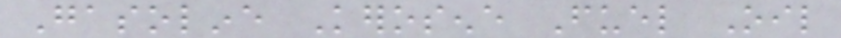Gasoline Kerosene Fuel Oil
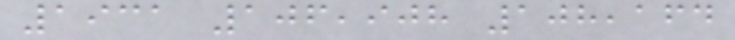1931 106,908 108,164
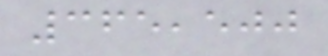365,500
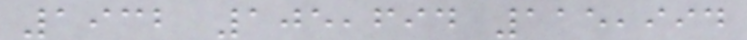1932 105,694 115,994
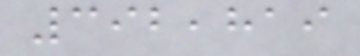392,819
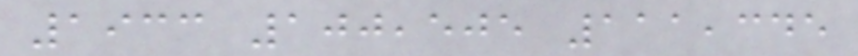1933 100,505 111,345
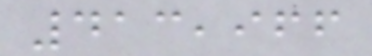413,966
